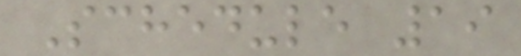Schedule 19
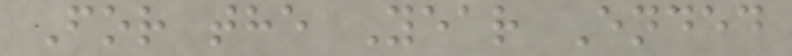For the Year Ended
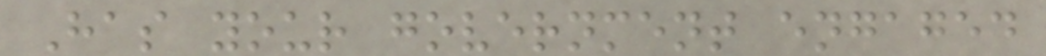Has your government engaged
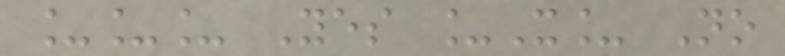___ Yes _X_ No
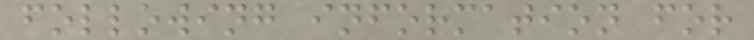following information for
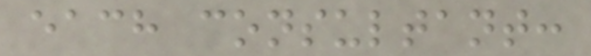each consultant:
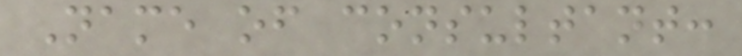Name of consultant:
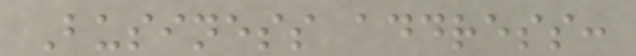Business address:
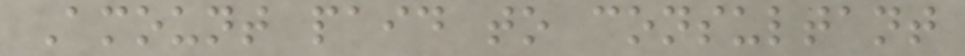Amount paid to consultant
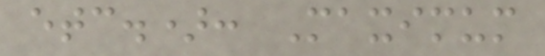etc.): Maximum
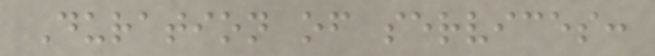Duration of services:
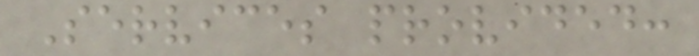Services provided:
